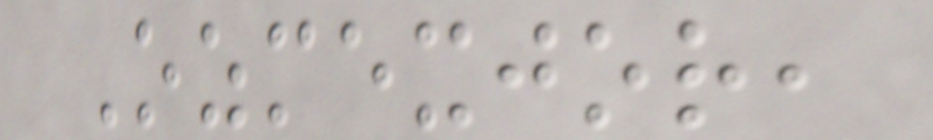Ozmexjor,
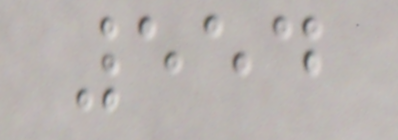554
